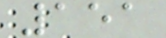151
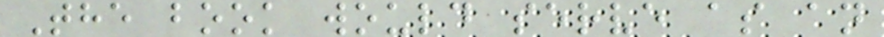The book would serve as an
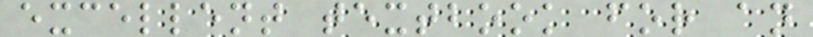excellent textbook for an
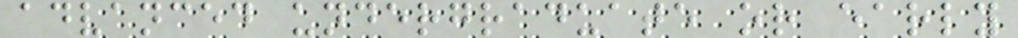advanced undergraduate or early
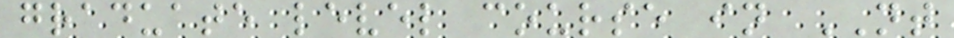graduate level course in NT
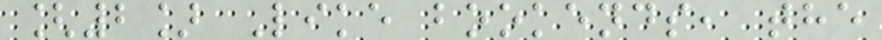[2] Like bookends, the
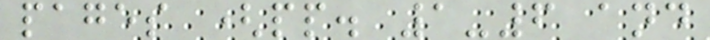pages (pp. 1-6 and
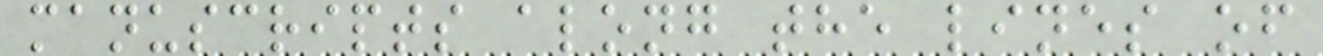manuscripts along the lines of
